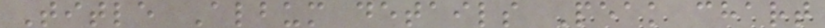Title Album details Peak chart
